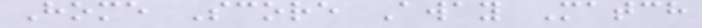Home Score Away Match
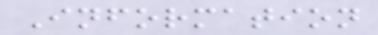Information
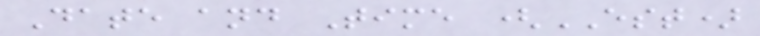Date and Time (EST)
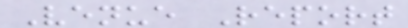Venue Report
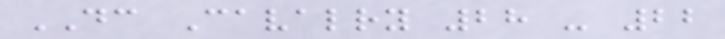DC Cavalry 28 - 22
